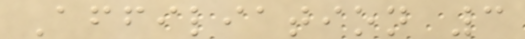Affiliation 3
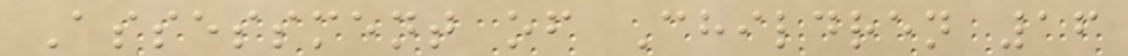Assessment of Children 16
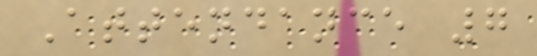Attendance 7
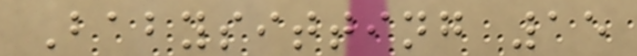Babysitting 15
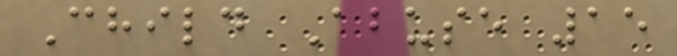Child Abuse 15
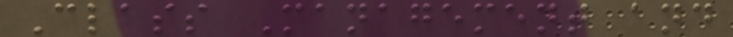Class Management and
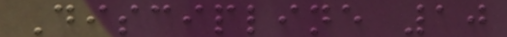Discipline 10
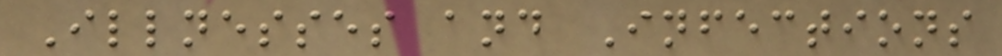Illnesses and Infections
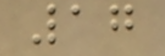17
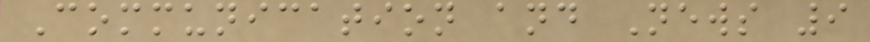Communication and News 9
